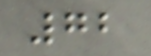72
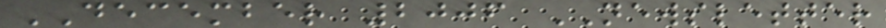DECEMBER 2006 NEWSLETTER
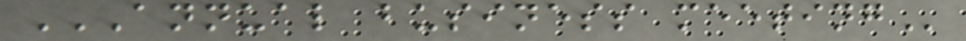ANNUAL BUSINESS MEETING
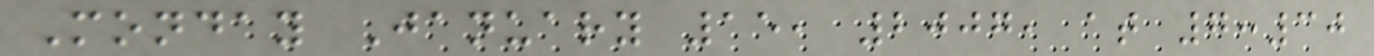Monday January 15, 2007, at 7:30
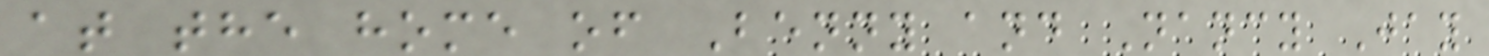at the home of Benny and Nancy Jay
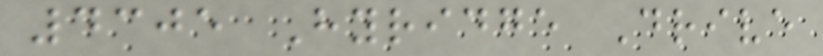4305 Hyridge Drive
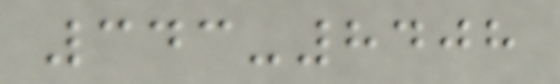343-8408
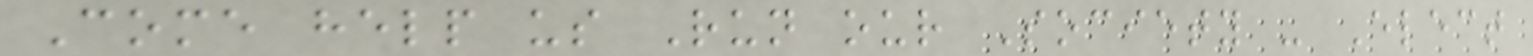Come help us Run our Society - Elect
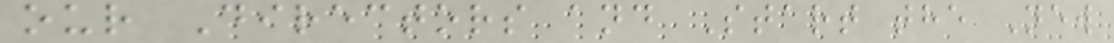our Directors and Start the New
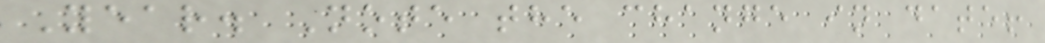Year. Note the change in date!
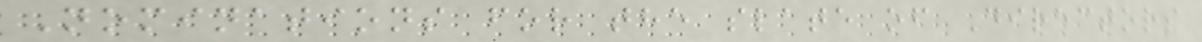Nominations for the slate of Directors
